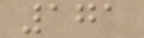171
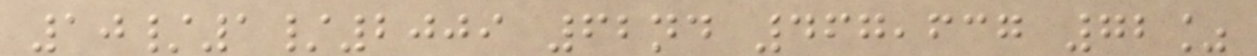10/1/2009 62nd 467,637 72%
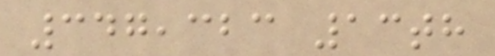347,323 13th
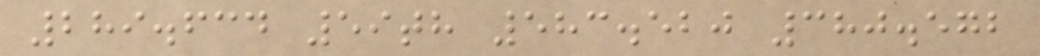289.634 59th 583.520 380.572
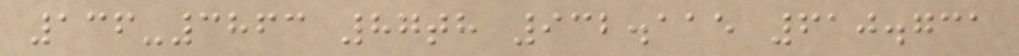136-3863 87th 932.115 610.731
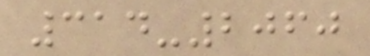314-2060
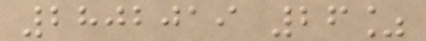2802019 26%
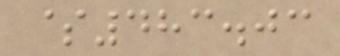$483.03
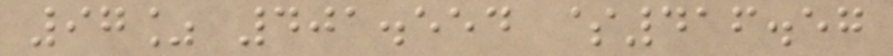97% 401.554 $416.57
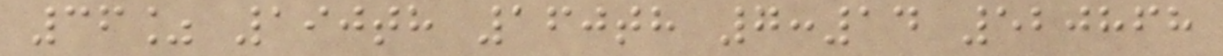36% 190th 160th 7:14 520868
